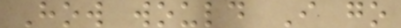How would I go
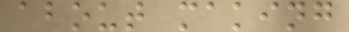about making
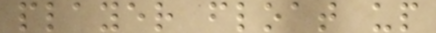player float up
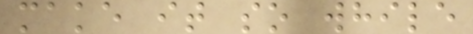make it so while
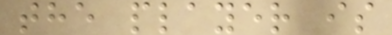the player is
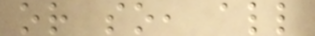or so, all
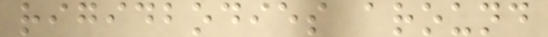rigidbodies around
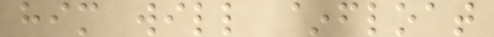him will ~float
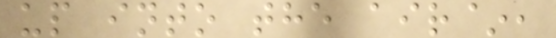up into the air~,
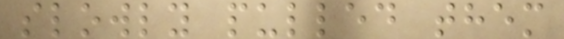slowly pulled them
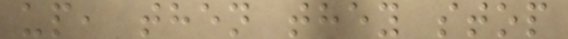up, then they stop
